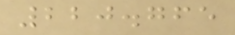220.765
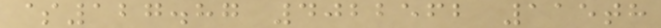$127.87 4022562 115th
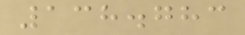138.783
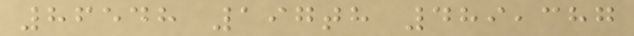86548 197th 489,387
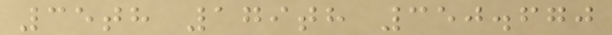35th 179th 350.670
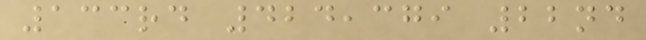133rd 424,379 22nd
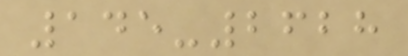145-2628
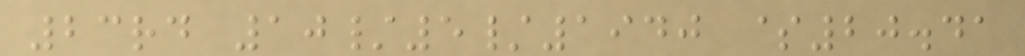23rd 10/5/1940 $20.41
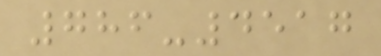786-4517
